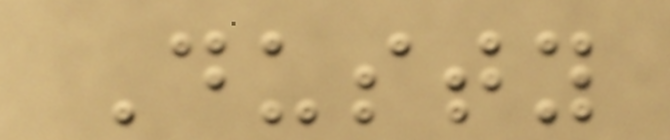Dusty
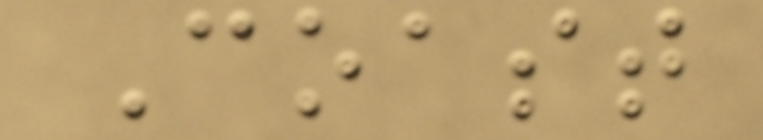Coast
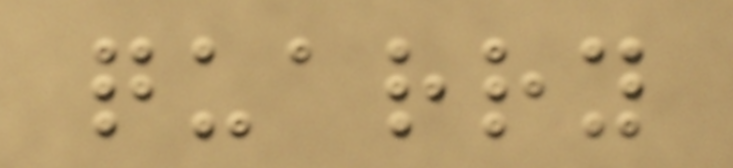quarry
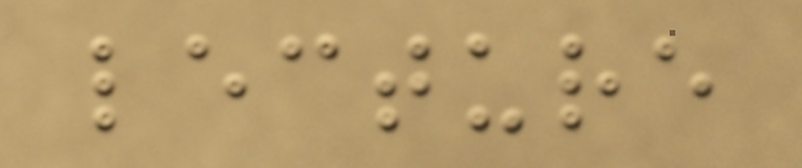lecture
